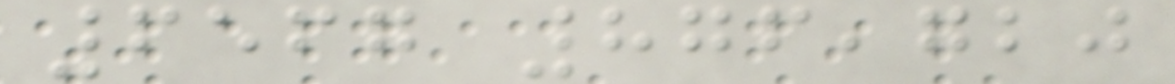6567 876,720
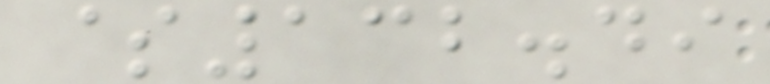$132.49
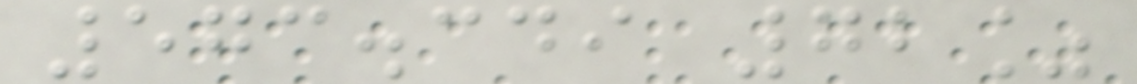573.349 72%
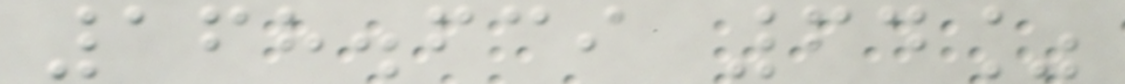168.639 64%
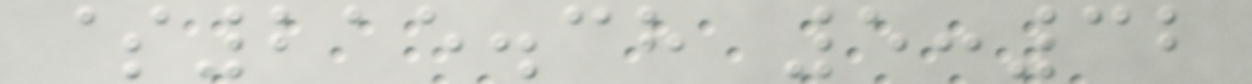$215.38 5:32
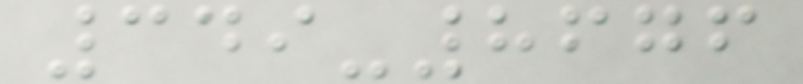349-8676
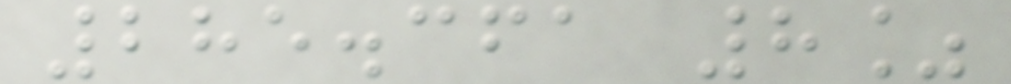285.361 8%
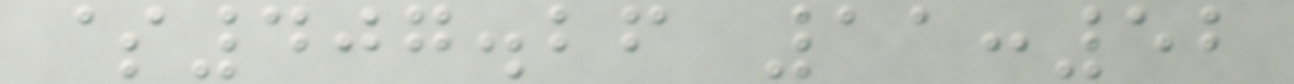$407.26 11:52
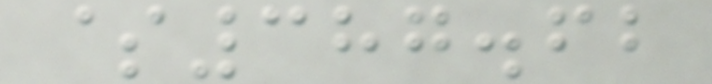$387.62
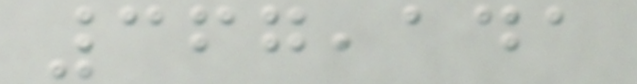367,141
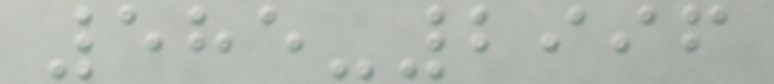585-2996
